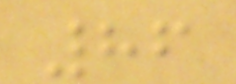86
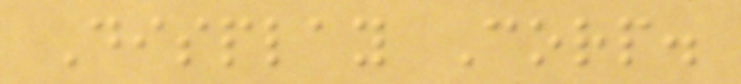Display Corp.
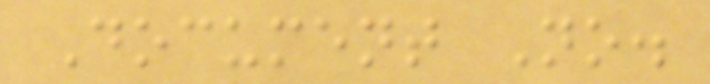Document No.
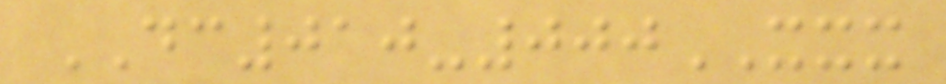DC010-000XXX
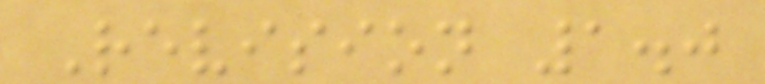Revision 1.0
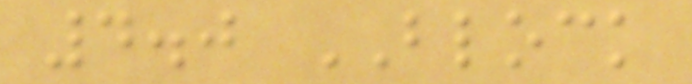4.0 BLOCK
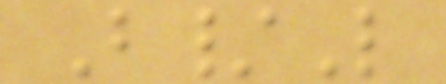B/L
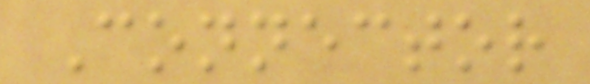Connector
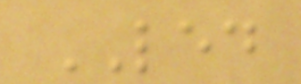LED
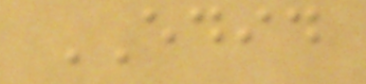EDID
